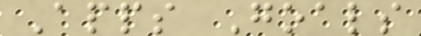Apps Goals
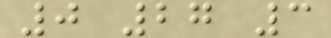0 27 3
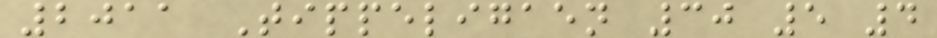2011 Tippeligaen 30 5 4
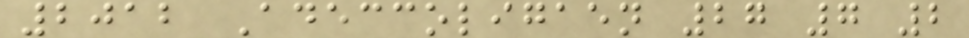2012 Adeccoligaen 27 7 2
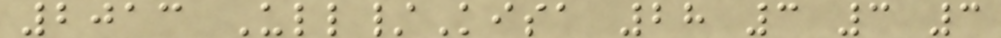2013 Ull/Kisa 28 3 3 3
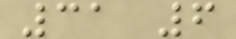31 6
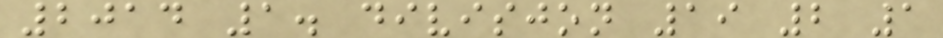2014 1. divisjon 19 2 1
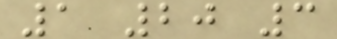1 20 3
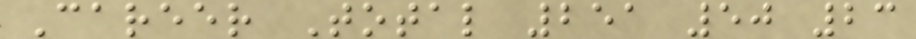Career Total 251 50 23
